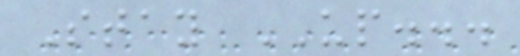Stay UP...
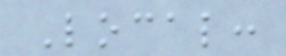Local:
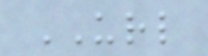URL
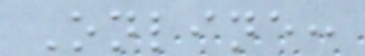Online:
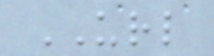URL
